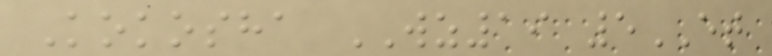Kokosha WZ19 5ET
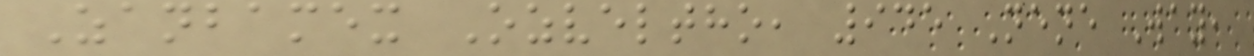Zanbamex Ozveltho, 945 Nene Way,
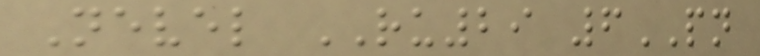Nevel RU29 6PN
